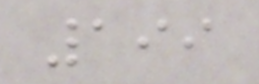199
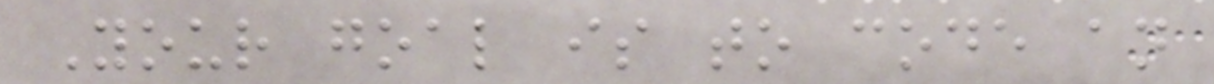Your goal is to code an
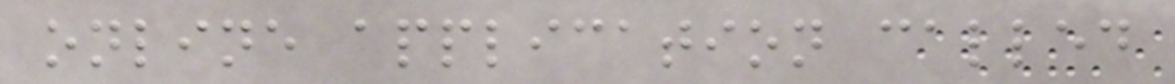online application called
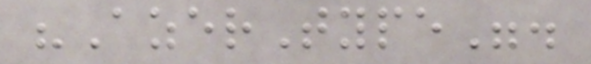"AzerType".
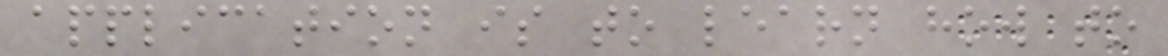application is to learn how to
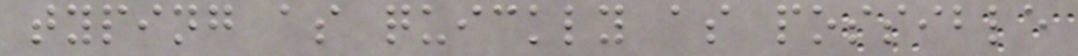typing as quickly as possible
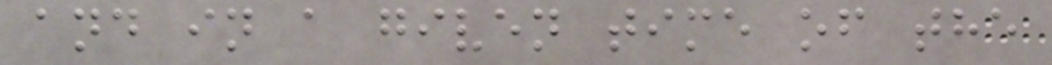and in a given time of the
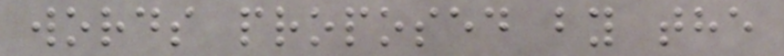words proposed by the
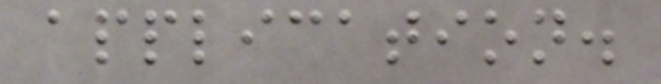application.
